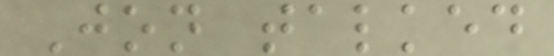Jon talked
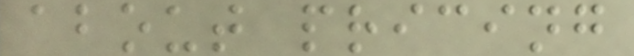about pricing
